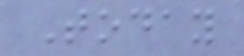Today
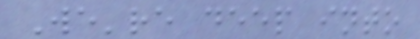We're deep into
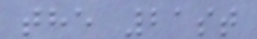the 21st
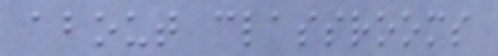about classrooms
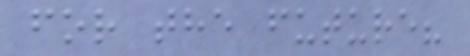for the future?
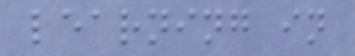learning in
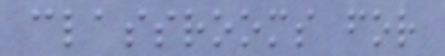classrooms for
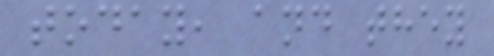today, and they
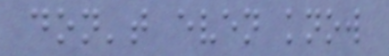don't even know
